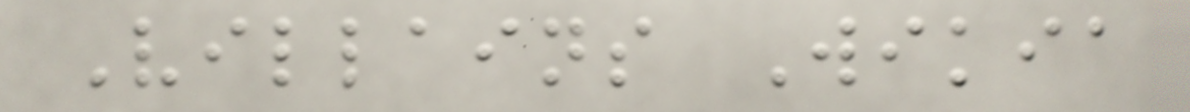Villains Wikia
